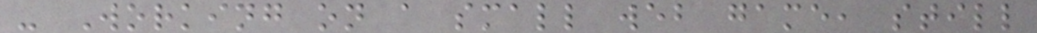- Working on a small web game, still
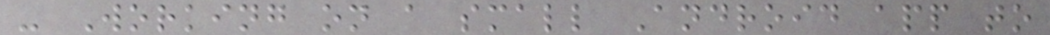- Working on a small Android app to
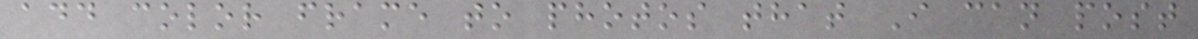add color frame to photos that I can post
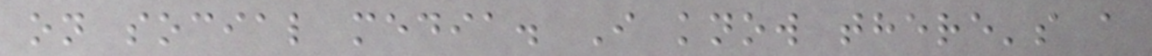on social media. I know there's a
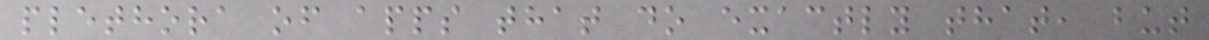plethora of apps that do exactly that, but
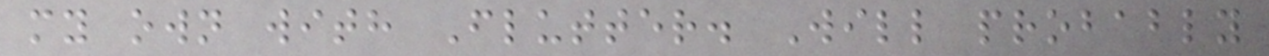my own with Flutter. Will probably
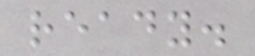ready.
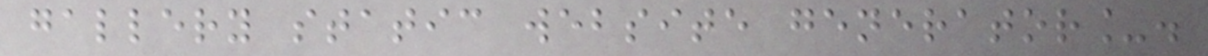gallery static website generator_.
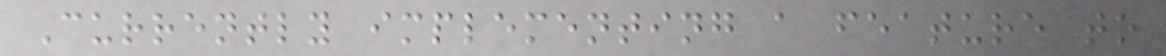Currently implementing a feature to
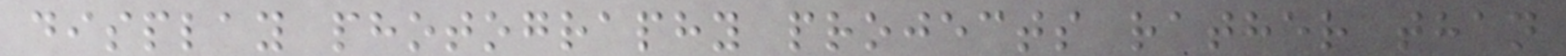display photography projects rather than
